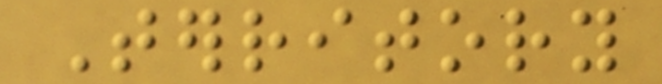Territory
